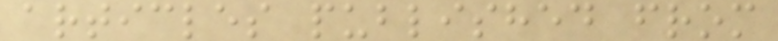articles published from
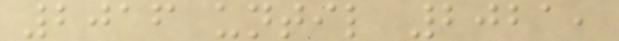2016 until 2021,
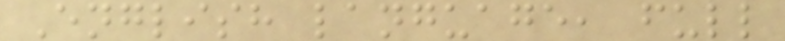English language, full
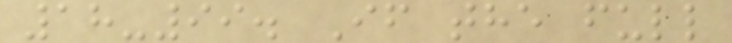18-99. If the full
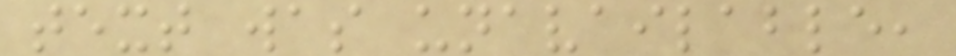text was unavailable,
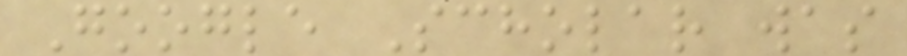Google Scholar was
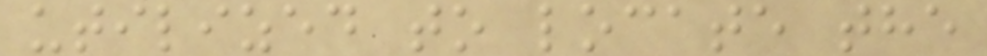utilized to locate the
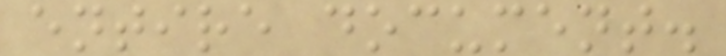entire document.
